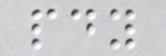pdy
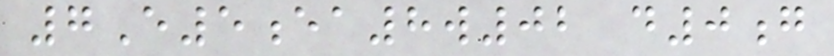7E5ea8w02 d0g
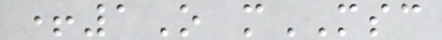+1O mMSC
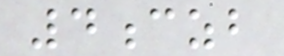4czb
